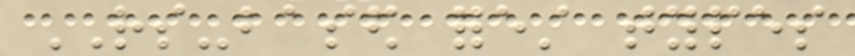RS-based forest types
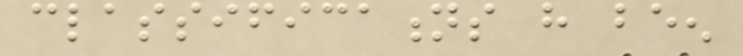classifications have been
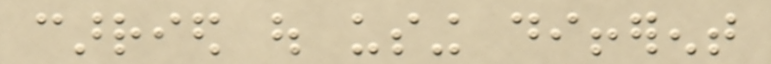carried out using different
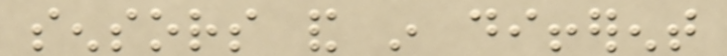sensors and in different
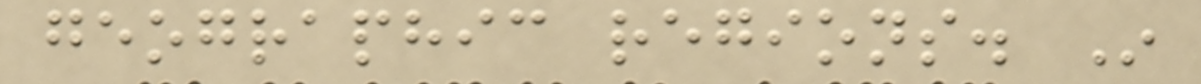geographic regions. In
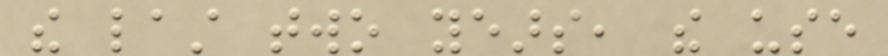the last two years, the use
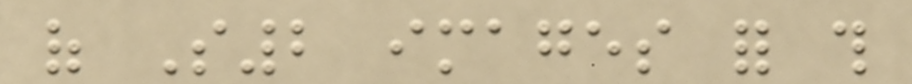of S2 images for this
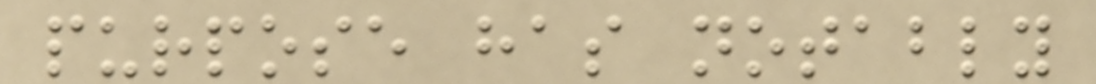purpose has notably
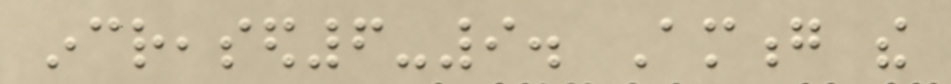increased6-9. Among the
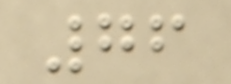76
